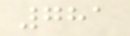781
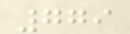779
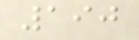190
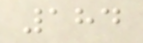184
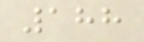188
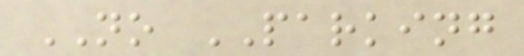NO PARKING
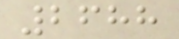2688
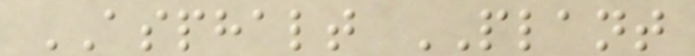ASPHALT PLANT
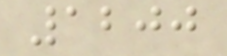1200
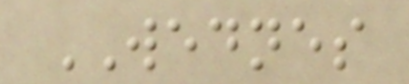WEDNES
